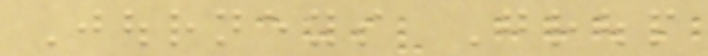Journeys Group
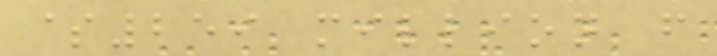$259 million from
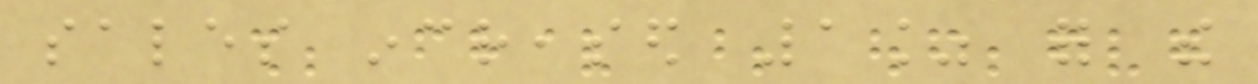sales increased 1% for the
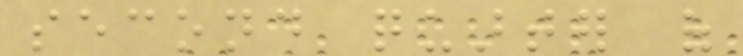second quarter of
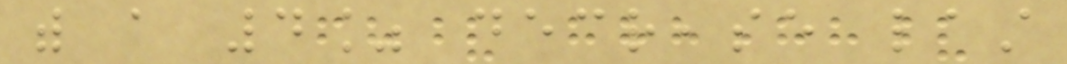with a 4% decrease last
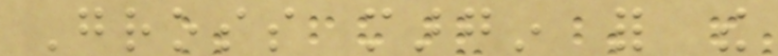Gross margin for the
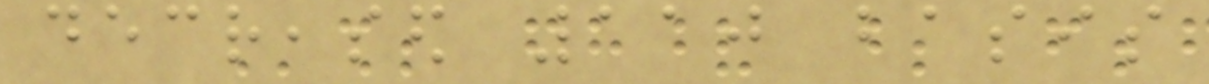decreased 110 basis
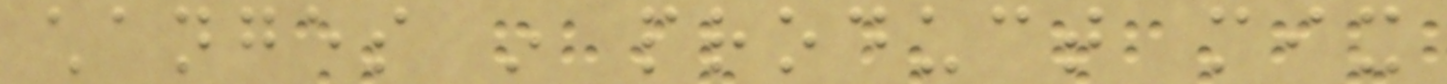changes in product mix
